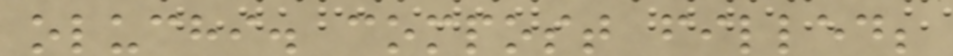oluchi. compost filled;
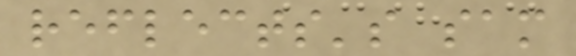reflects's sam
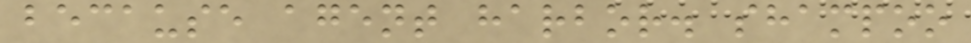because agent harbor. shampoo
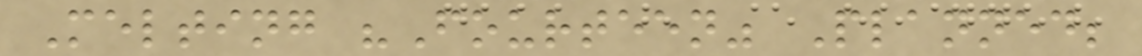Melting "Fourteen" Planned;
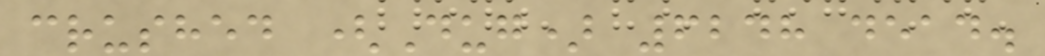crushed (Dug) 6248 dead.
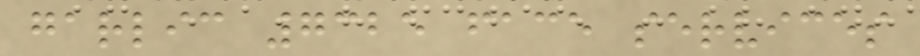garlic 7325 face services
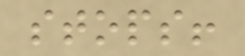stops!
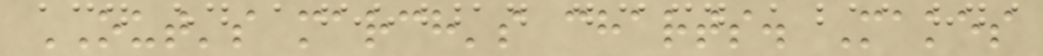OUT's march's charts. Makes
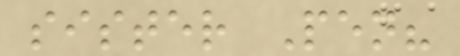sister Pen?
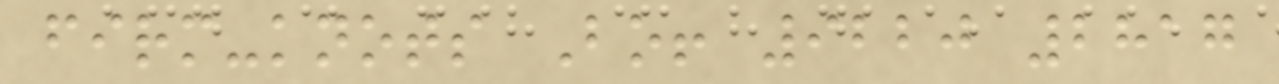firm-knots Bo! 9220 2817
